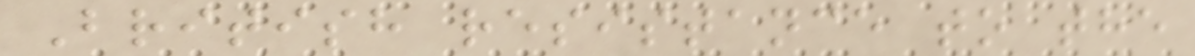British resistance to the
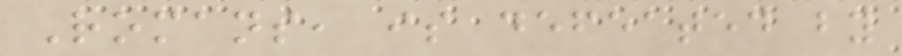Romans, is defeated by
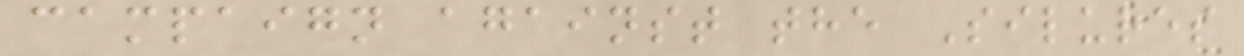campaign against the Silures
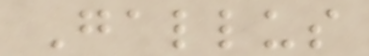Gallus
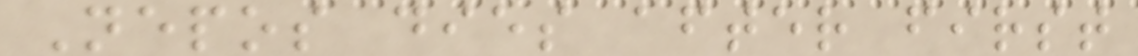Nepos dies after first
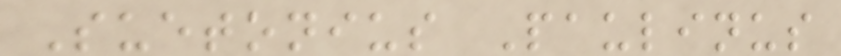Suetonius Paulinus
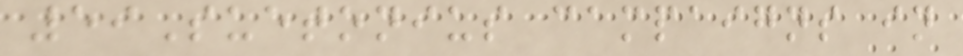59Suetonius campaigns in
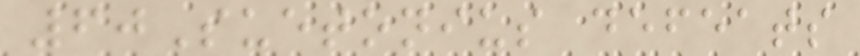60Suetonius defeats
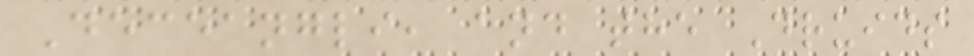Deceangli, and the Druids
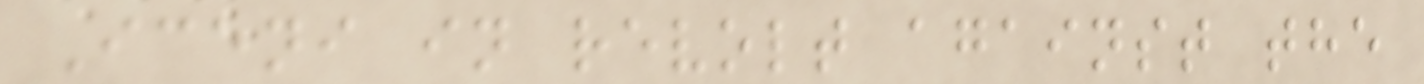Iceni in revolt against the
